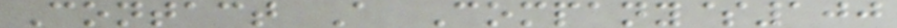Contact A Company$100
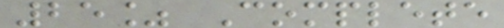25% Complete
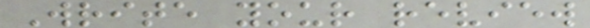Write your review
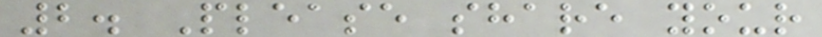2. Please share your
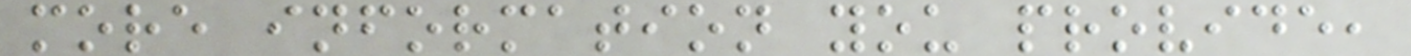more information you provide,
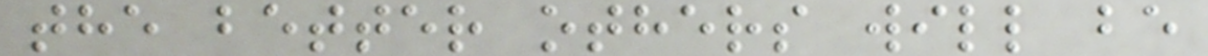the better others will be
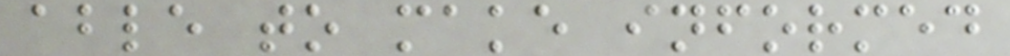able to make informed
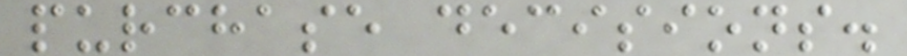purchase decisions.
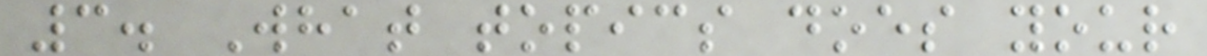3. What topics does your
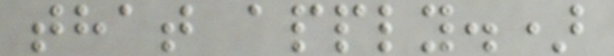that apply.)
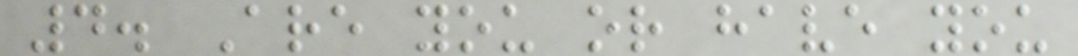4. Are you or have you
